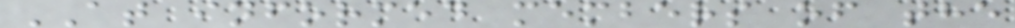AT informed members of the
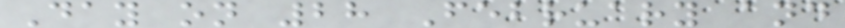Day on 28 February and
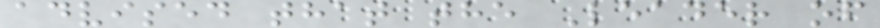advised that the Leader of
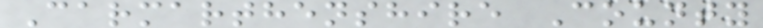Carmarthenshire County
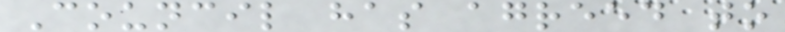Council has agreed to
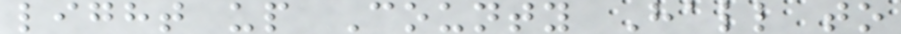light up County Hall to
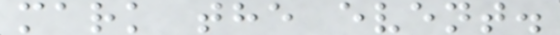mark the event.
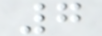7
